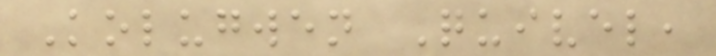Kolugwen Quivel,
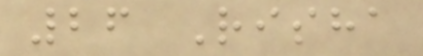26 Risha
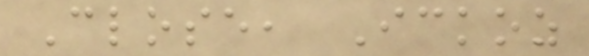Close, Ickoz
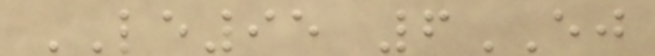LE95 6EJ
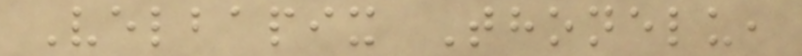Velbapix Thonelu,
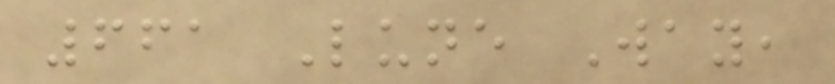661 Lune Way,
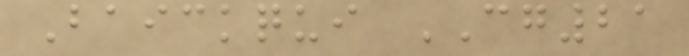Baickqui CG21
